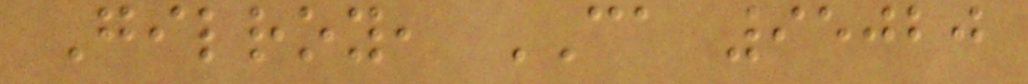Gilroy, CA 95020
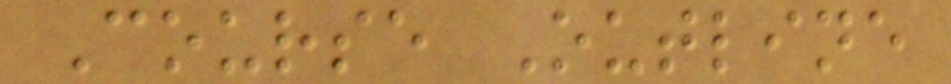Course Outline
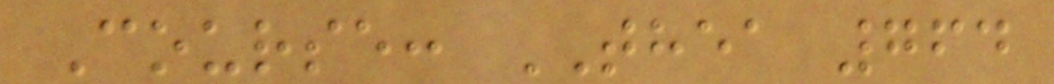Course: THEA 764
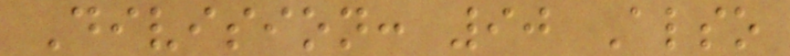Division: 90 Also
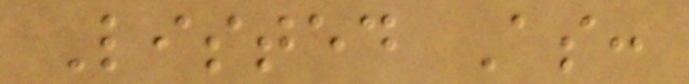Listed As:
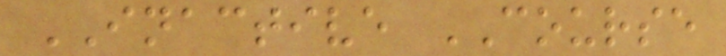INACTIVE COURSE
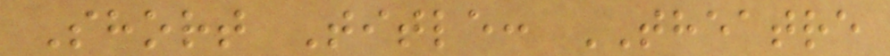Short Title: THEATRE
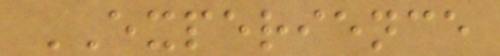EXPERIENCE
